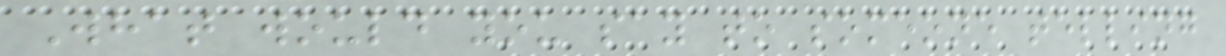What would you say to someone telling
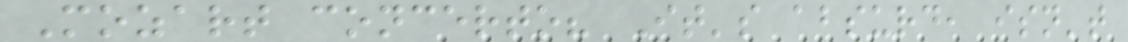Mozart concerto? It's absurd, isn't
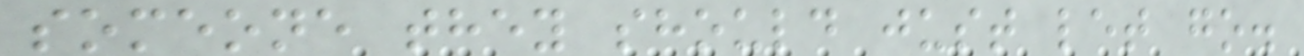someone they should just let go.
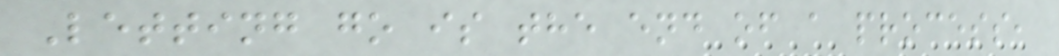Letting go is the end of a process,
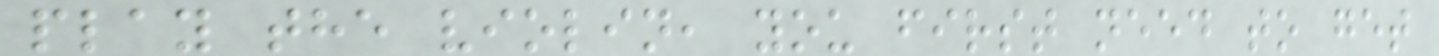play the violin, you first need to get
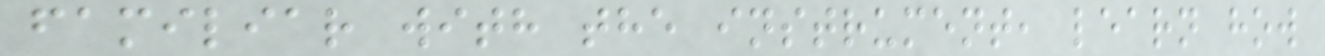familiar with the instrument, learn how
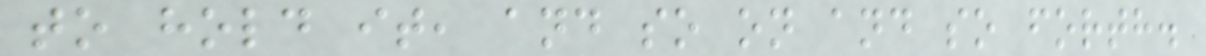to hold it, and so on and so forth.
